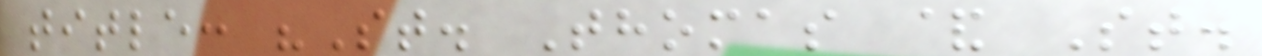title: "St. Thomas & St.
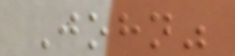John"
